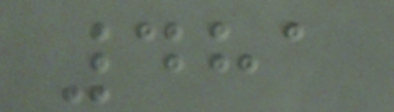481
